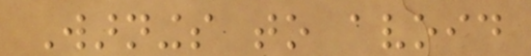Warnings to avoid
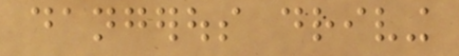dangerous driving
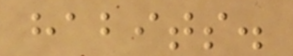habits.
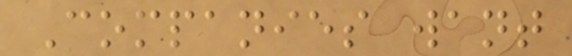Companies want
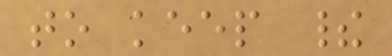to keep their
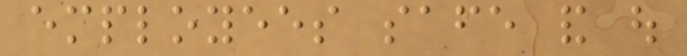employees safe and out
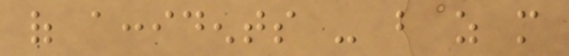of accidents - but as more
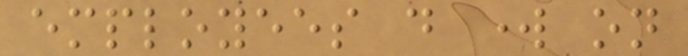employees do work on
